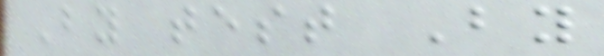By test By
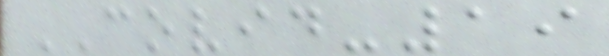COVID-19
